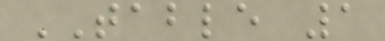TABLE 1
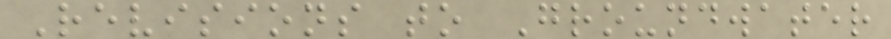Revisions to Groundwater
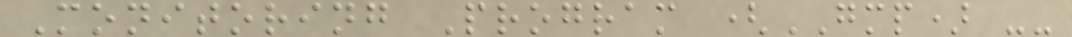Monitoring Program (GMP) --
